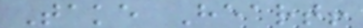Take Heart!
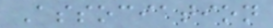Association
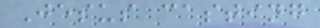Jesus casting
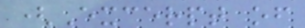(Excerpt of
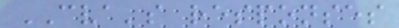CVA's responses
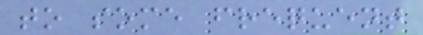to some frequent
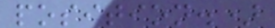position.)
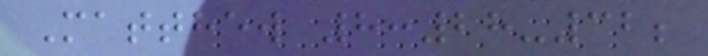Matthew 8:28-32;
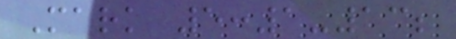Mark 5:1-13;
